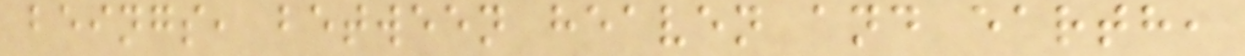beings, between heaven and earth,
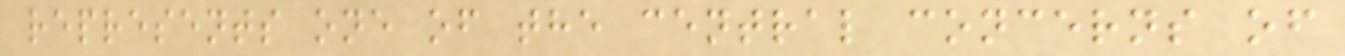represents one of the central concerns of
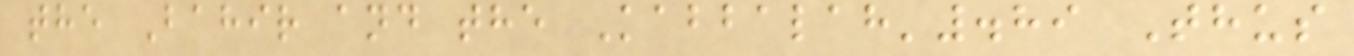the Bahir and the Kabbalah'.89 Thus
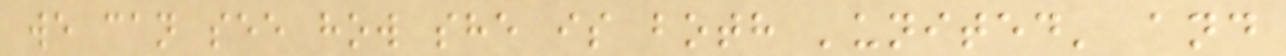we can see how she is both 'united' and
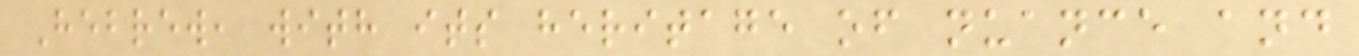Hebrew, with its heritage of nuance and
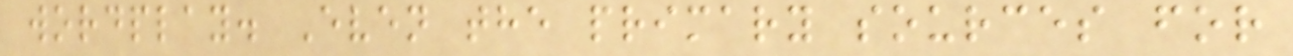wordplay. Even the primary sources for
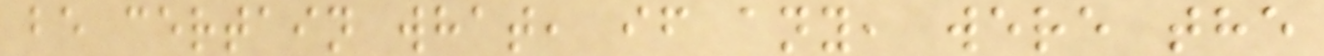be certain what, if any, were the
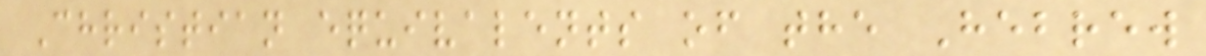Christian equivalents of the Hebrew
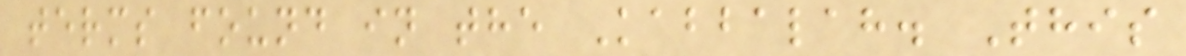terms found in the Kabbalah. This
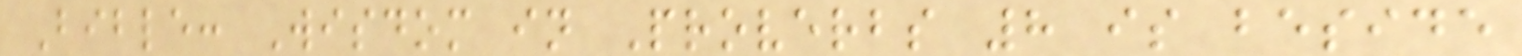Bible: Wisdom in Proverbs 8 is beside
